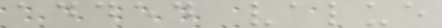added value
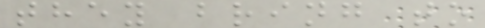they bring to
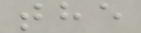the
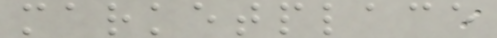marketplace
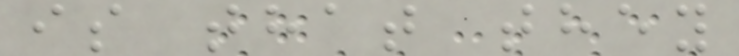is that they
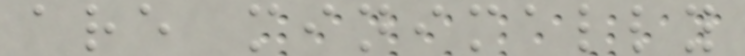are minimally
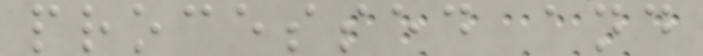processed and
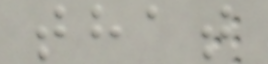that
